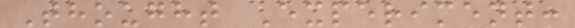Thought Experiment:
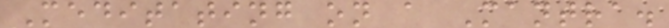Meditating on a Mantra.
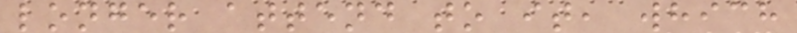longer attend to it, which
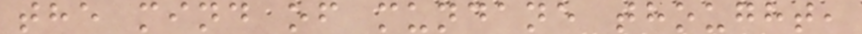the mind of mundane thought,
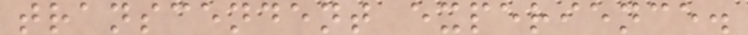transcendent experience.
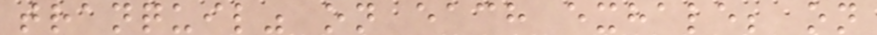tranquil" on each exhale; on
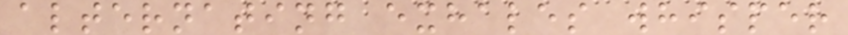alternating exhales whisper
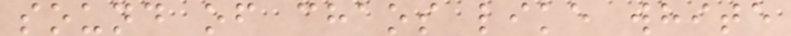sound of chaos like white
